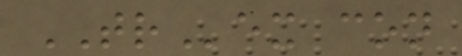TRex con
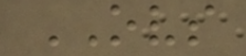OVS
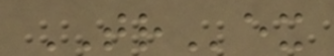TRex
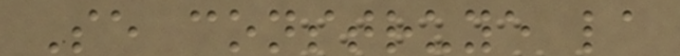Se construye la
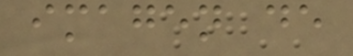imagen de
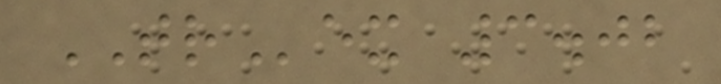TRex 3.02
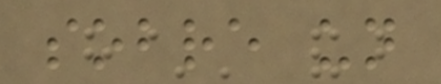sobre un
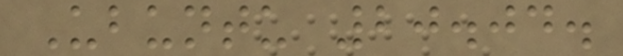Ubuntu 20.04.
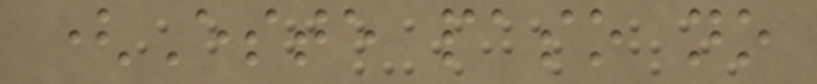(Este paso no
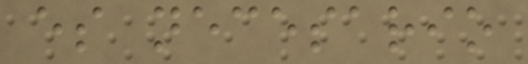es necesario
